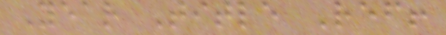Year Title Ref!
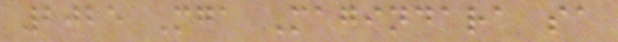2025 Mga Magindara sa
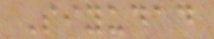Siyudad
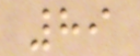89
